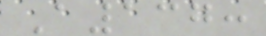A137:
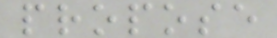propose
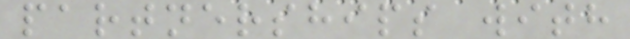partnerships with
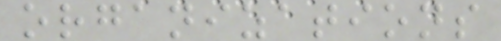organizations
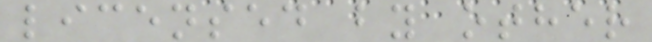licensed by other
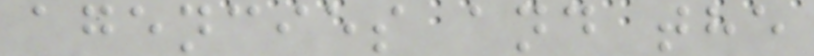agencies and the
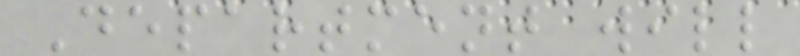Department will
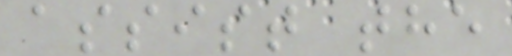assist the
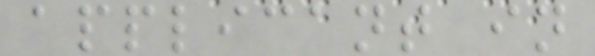applicant in
